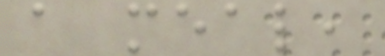a meal,
